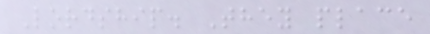Lordship. They place
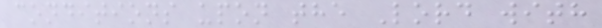conditions upon the Lord with
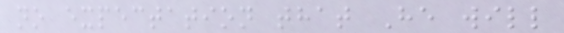no expectation that He will
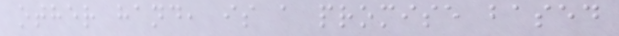other hand, is a promise based
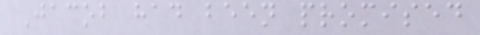Jacob had been promised
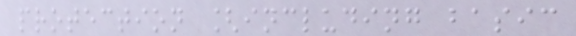protection [including basic
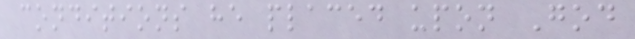conditions he placed upon God
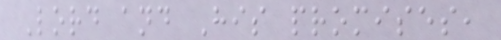Lord and His promises,
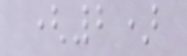(2)
